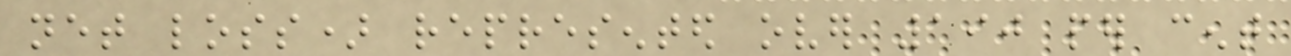net loss) represented over 190 per cent
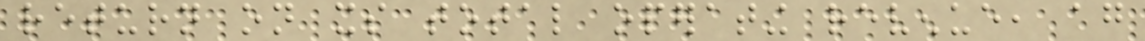return on its total operating revenue, again
